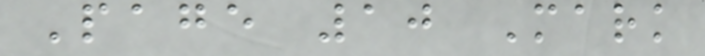Page 10 Mark
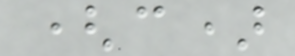(c)
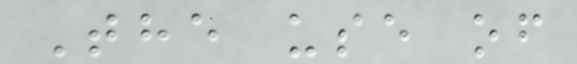The use of
